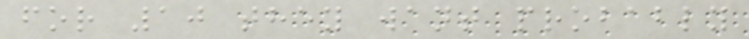for 10 they want probably
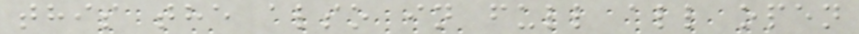this the also in full all open
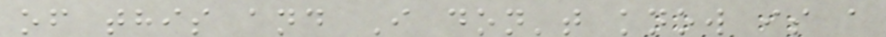of this and I don't know is a
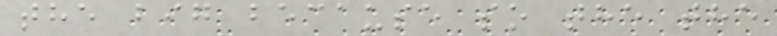the big because so the the
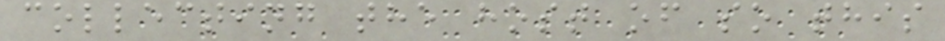collecting the host of so this
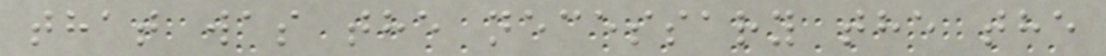that was the necessary the the
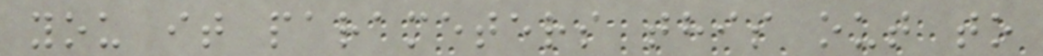you it parameters this out to
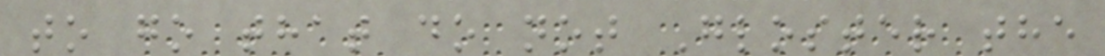to go that do not Gloster the
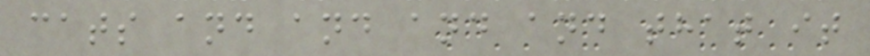cats and and and and that it
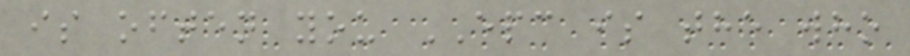is often you EPC is the who
